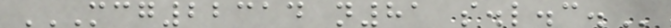MCG22314 N81 S.L.C.
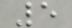5
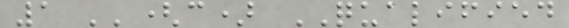1 ''(c) QUALIFIED
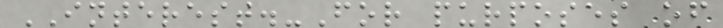INTEREST.-For purposes of
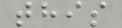this
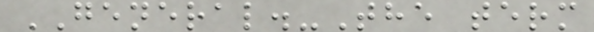GENERAL.-The term
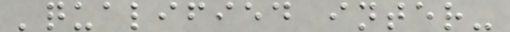'qualified inter-
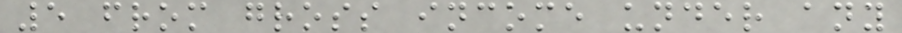5 from gross income under any
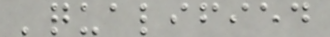'qualified
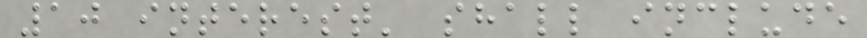10 interest' shall include
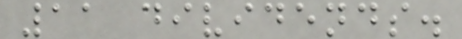11 dividends.
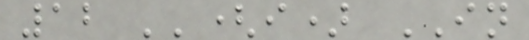12 ''(i) IN
